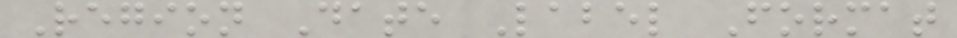Region Date Label Format
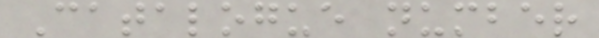Catalogue number
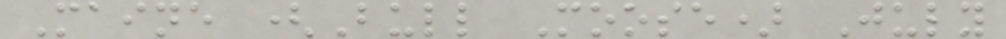Maine (Bull Moose) July
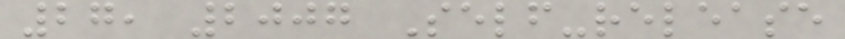27, 2007 Self-release
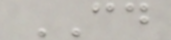CD
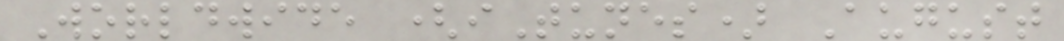Worldwide (iTunes) August
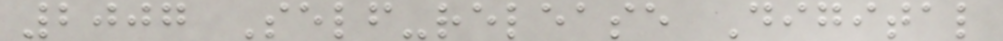2007 Self-release Digital
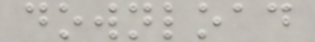download
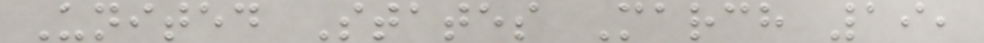United States March 19,
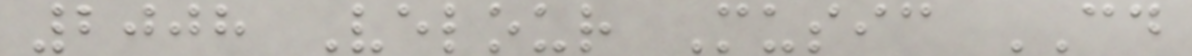2008 Velour Music CD
